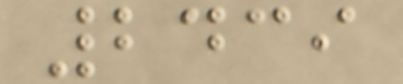2439
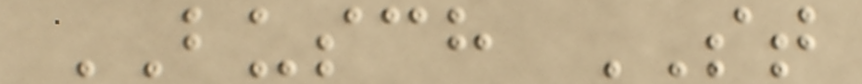BUSCH ST
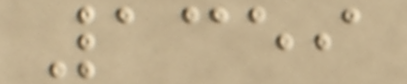1359
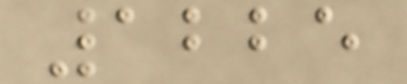1225
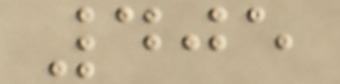405
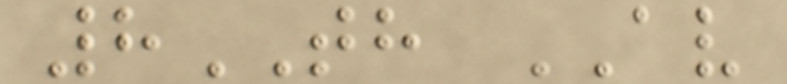8TH AV
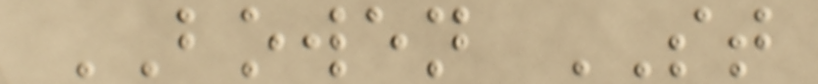BOWEN ST
